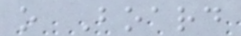o Board
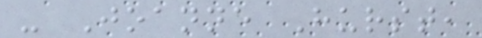- Joanne Hurst,
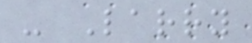- Larry
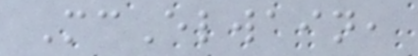McElwain,
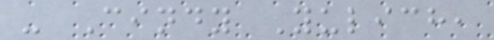- Cindy Yulich,
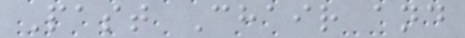Past Chair and
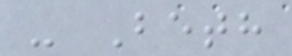- Beth
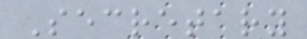Secretary
